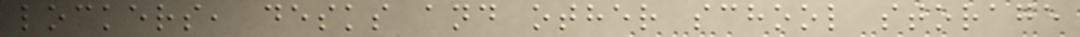lockers, desks and other school storage
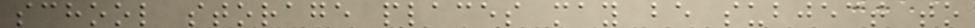school storage places may be subject to
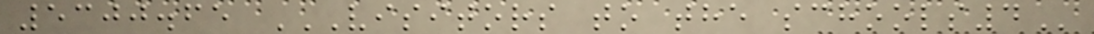5300.65 VISITORS TO THE SCHOOLS4
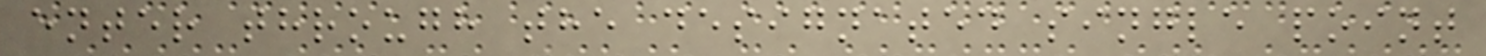enter through the designated single point
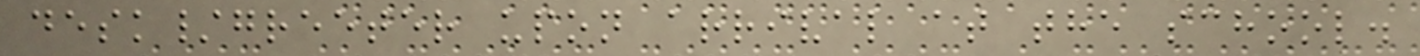desk/greeter upon arrival at the school.
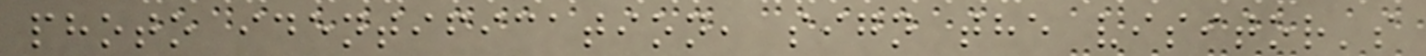photo identification, sign the visitor's
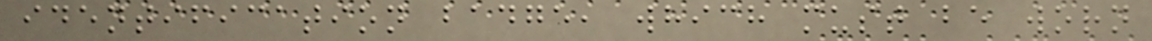identification badge, which must be worn
